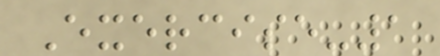Exercise-1
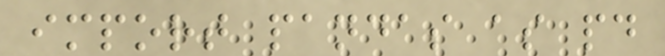import pandas as pd
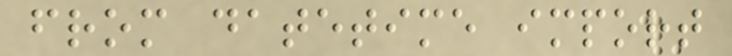from datetime import
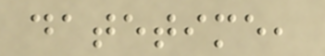datetime,
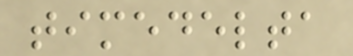timedelta
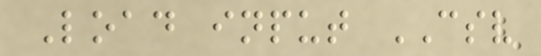Load input CSV
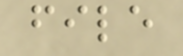file
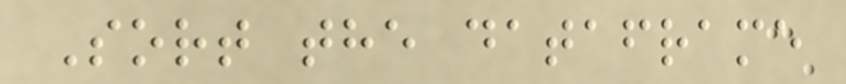Sort the dataframe
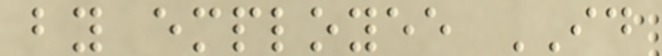by employee ID
